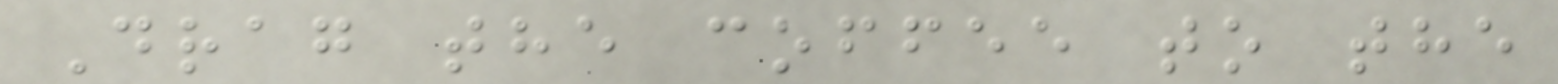Drag the coffee to the
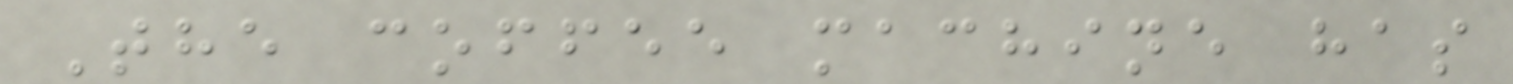The coffee machine has
